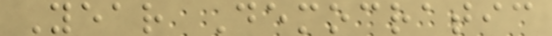Year Democratic
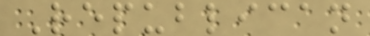Republican
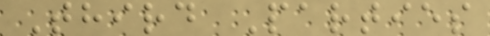Third Parties
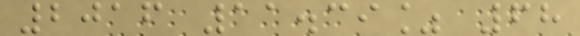2016 11.39% 68
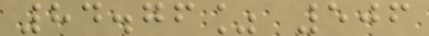84.76% 506
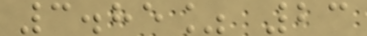3.85% 23
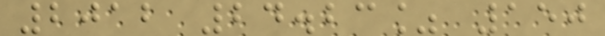2012 24.23% 150
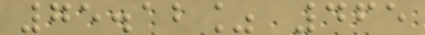75.12% 465
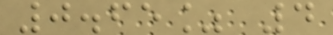0.65% 4
